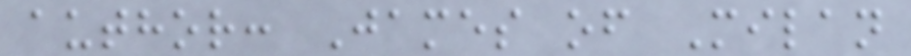author: James of Milan
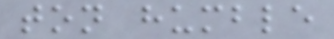ton humble
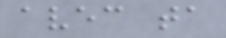avec ta
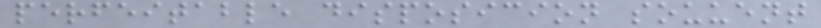perfeitable disposicion souuent
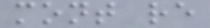mont re
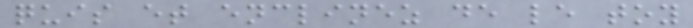quis et enclinez de le toy
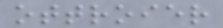ottroier
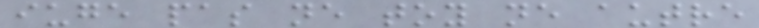iuge pas ne toy ne autre
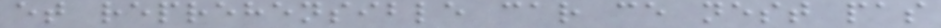et reprehensible car ce nest pas
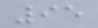95
